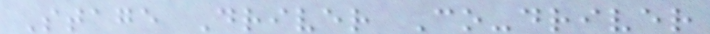Stage Driver Co-driver
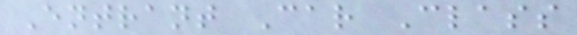Entrant Car Class
